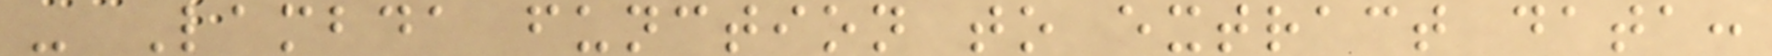- Lambda function to extract data:
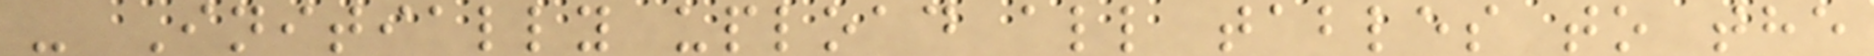- Initially upload all tables to the
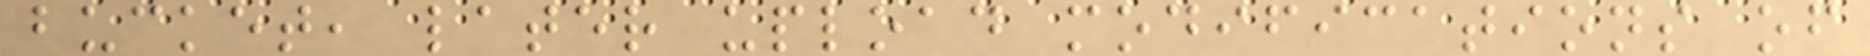bucket, later upload modifications of
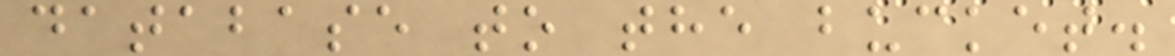database to the bucket.
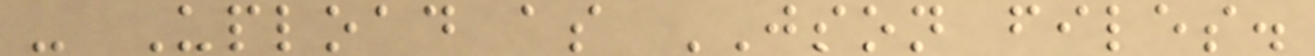- Upload as JSON files.
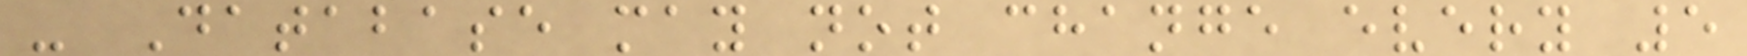- Database may not change every 5
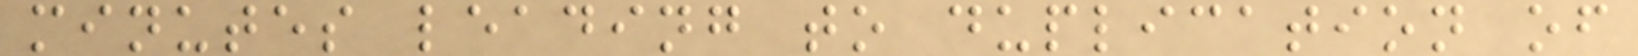minutes leading to duplication of
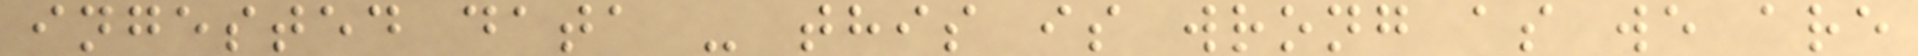ingested data - this is wrong as we are
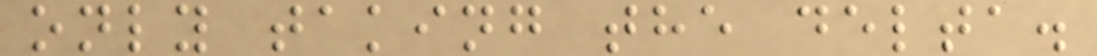only taking the delta.
